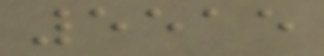5515
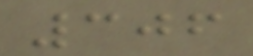306
